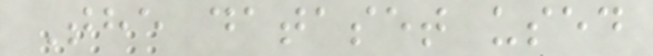The dataset used
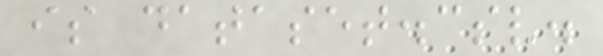is dataset.csv.
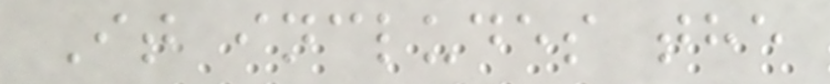It includes the
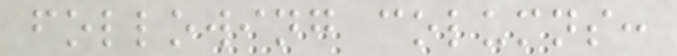following columns:
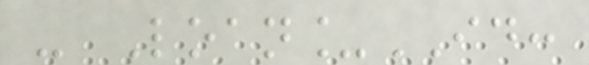- Loan_ID:
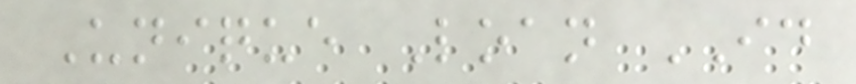Unique Loan ID
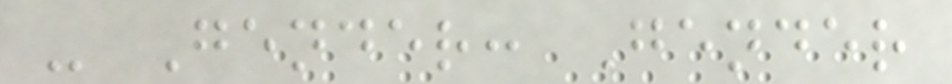- Gender: Gender
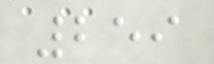259
